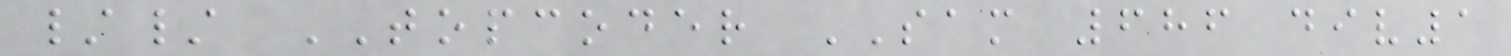// TOPCODER SAM 686 div1
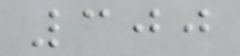300
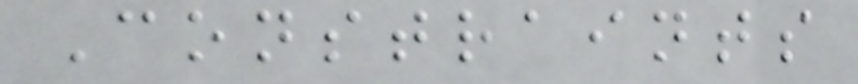Constraints
